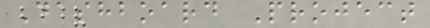Dashboard Project
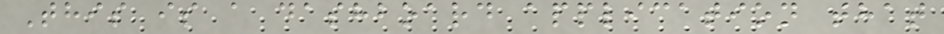This is a dashboard application that
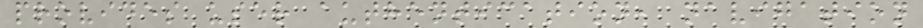provides user authentication, navigation
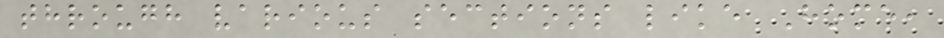through various sections like Home,
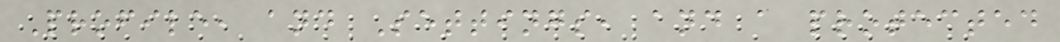Profile, and Settings, and a protected
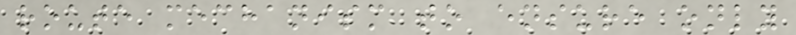route mechanism to ensure only
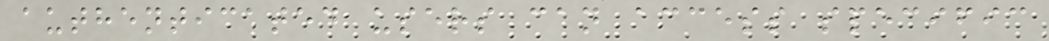authenticated users can access specific
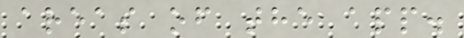areas of the app.
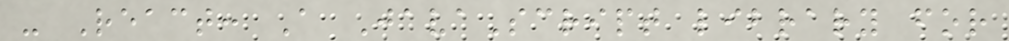- React: A JavaScript library for
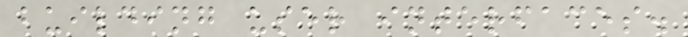building user interfaces.
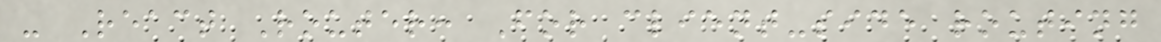- React Router: For client-side routing
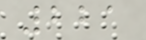221
